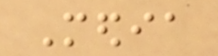Media
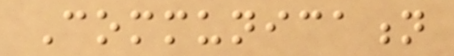Communication
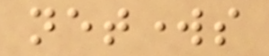networks
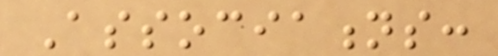Associations:
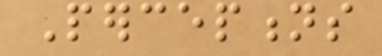Perceptions
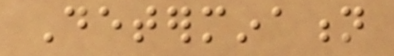Determination
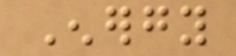Energy
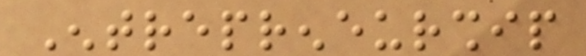Entrepreneurship
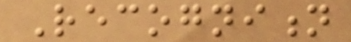Recognition
